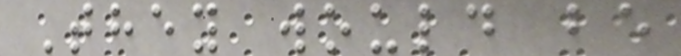They would be
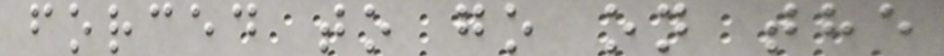forced to go on the
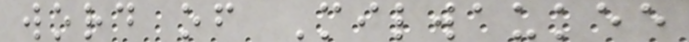word of Milwaukee
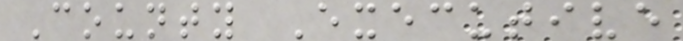County Executive
